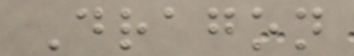Dragon
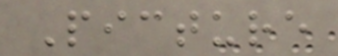Picture
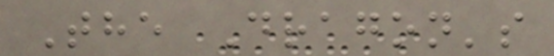The Dragon's
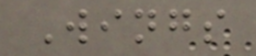Wings
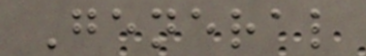General
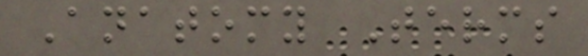Anatomy Terms
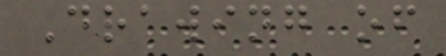Drawing of
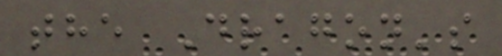the Dragon's
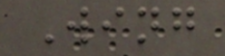Wing
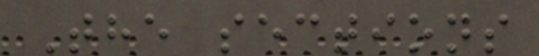The sections
